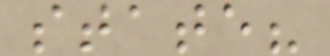state?
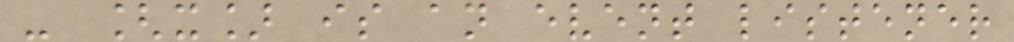- [x] is an event listener
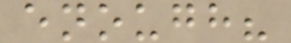enough?
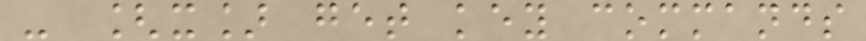- [x] get key commands
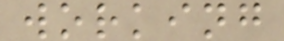working
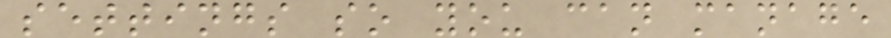settings so you can manage
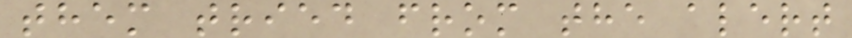them tried from the alert
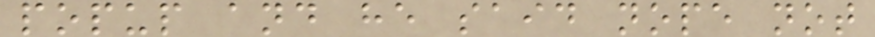popup and he said nope not
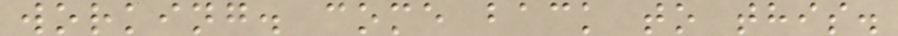working. come back to this.
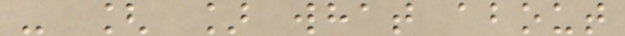- [ ] what about
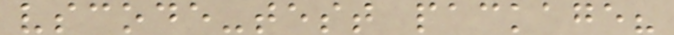vscode-test package?
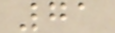71
